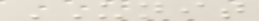UNIT
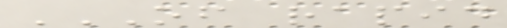OF RAPID
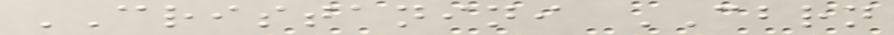CRISTANINI CBRN
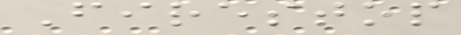Firestop
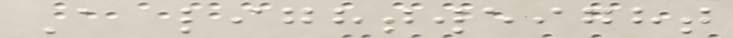A lightweight
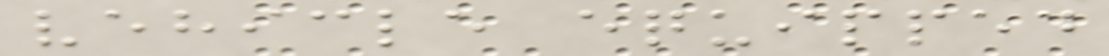vehicle equipped
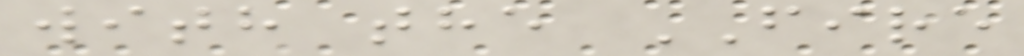with the FIRE
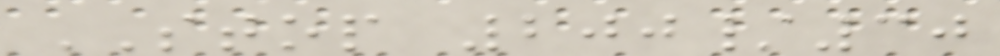STOP 200/30
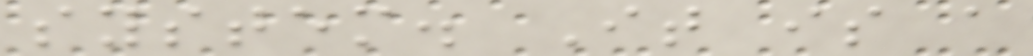system. It is a
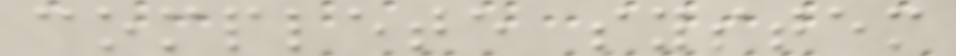complete system
